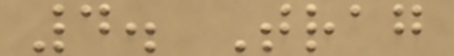4. Trag
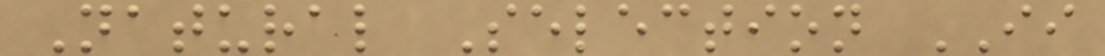Natural Selection II
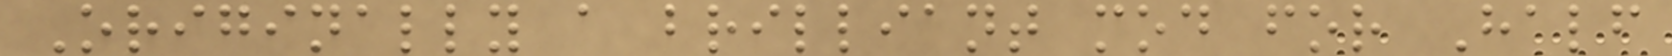Originally a brilliant mod for Half
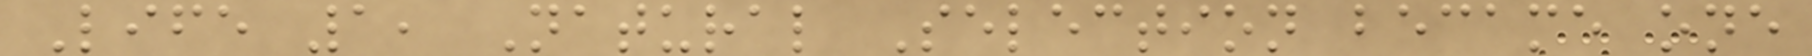Life 1, Natural Selection became one
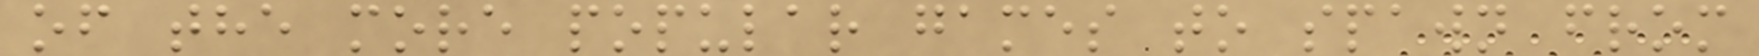of the more popular games to spawn from
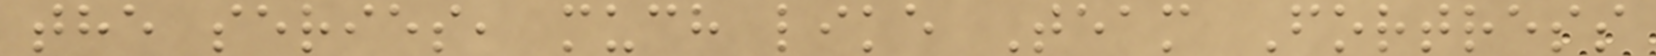the series, much like Team Fortress
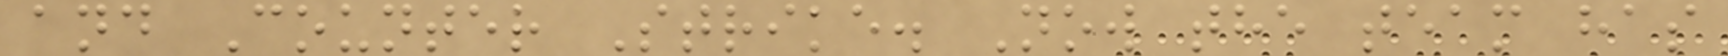and Counter Strike. Now the team has
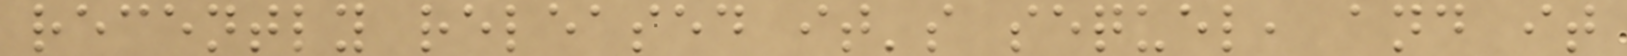recently released it's sequel, and it
